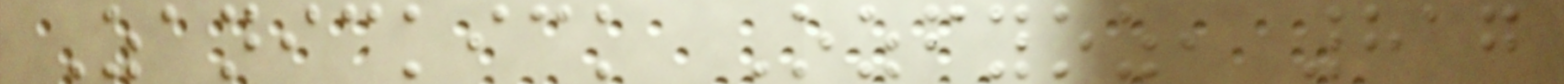Zanickick Ozfyoz, 817
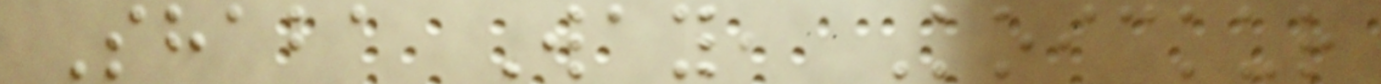Shaba Way, Koickur
